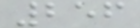256
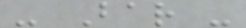- Bar -
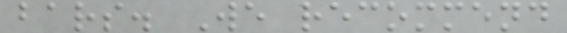bars. We recommend
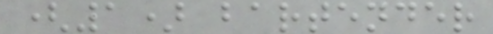(1) bartender
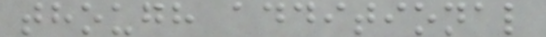though additional
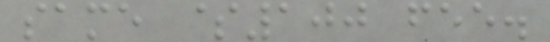same $100 fee.
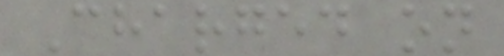Charged on
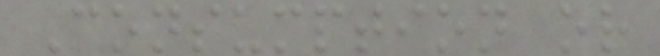Consumption or
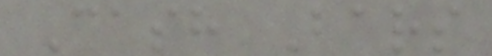Cash Bars
